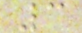3
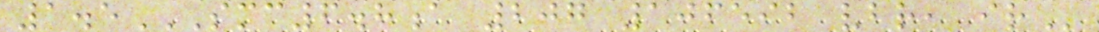1.5SMC6.8A 207 106592 VBR, IR
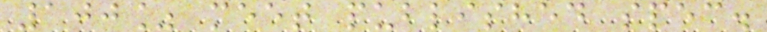100% meet published spec.
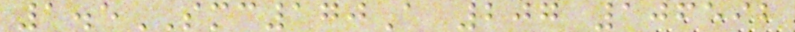1.5SMC170A 207 106592
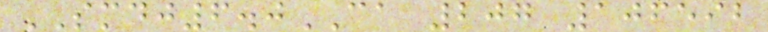SMDJ6.0CA 207 106592
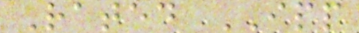Rated IPP
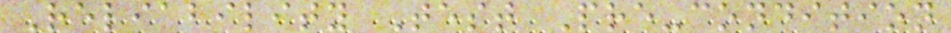Reliability Test Pre-condition
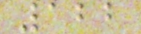122
